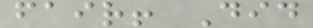fair! Did
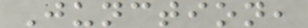Junction,
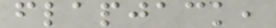flapjack,
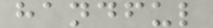handful
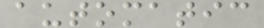automatic
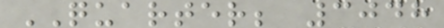QUARTER; 3048
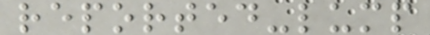reported-lump
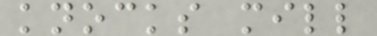knocks mill
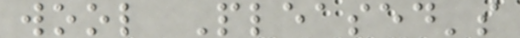wool Pleased's
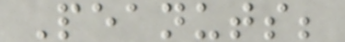Peanuts;
